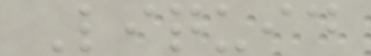Liquid
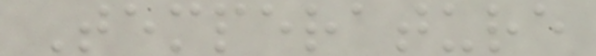Temperature
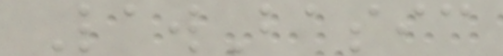LawBasic
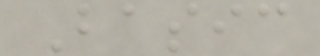Basic
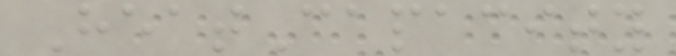HeatCapacity
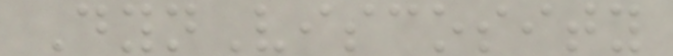DynViscosity
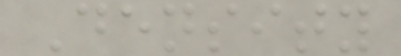Density
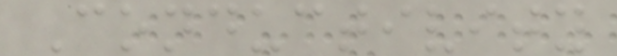Conductivity
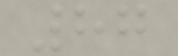87
